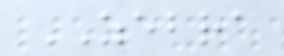ZEBRA
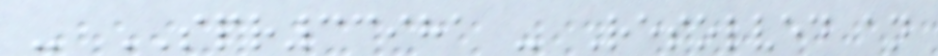- SPR33981 - Resolved an
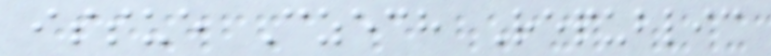issue Czech Republic
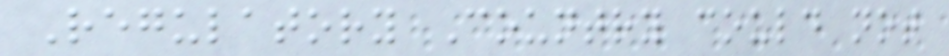Regulatory Country could not
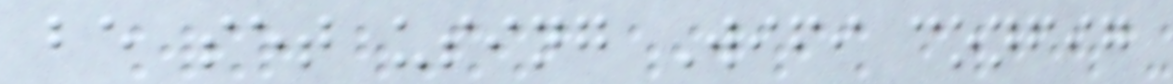be set using Wifi config
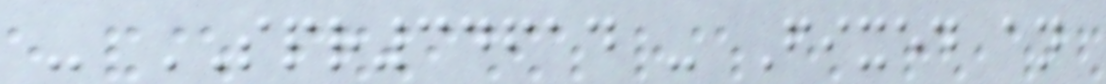- SPR34614 - Fixed an
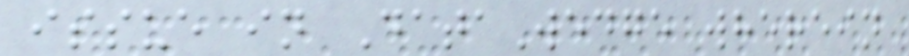issue in DataWedge wherein
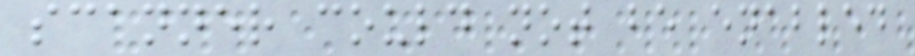scanner could not be enabled
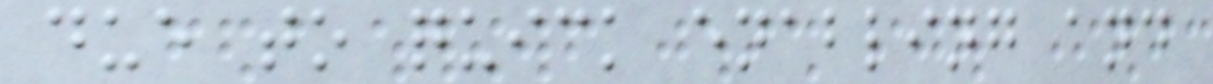due to quick enabling and
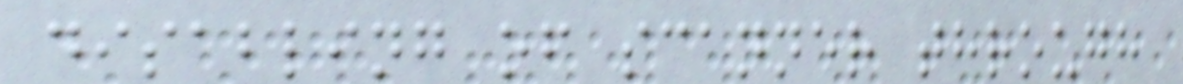disabling of scanner through
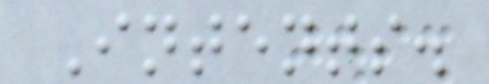Intents.
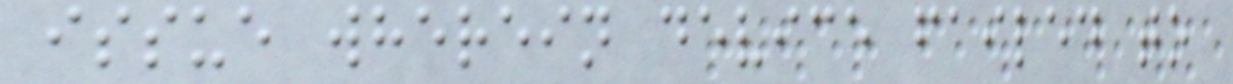issue wherein device failed to
